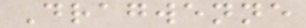Dragwenne
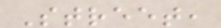Street,
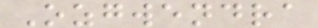Ozgwendra
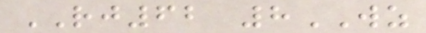RJ62 8WZ
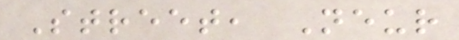Street, Neur
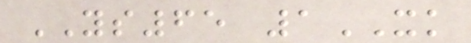YS65 1XK
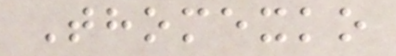Thomexko
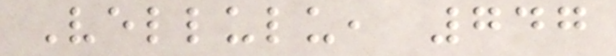Vellulu, 747
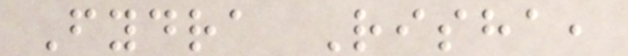Fydra Risha,
